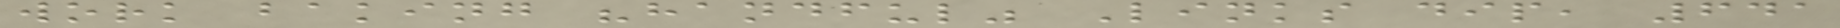work baking "handful" Links dip, 641
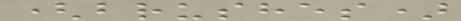(brushes)
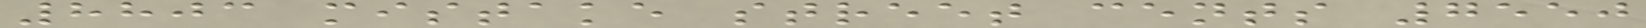8803 mistake street cents 7550
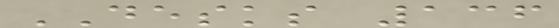DESKS 136
